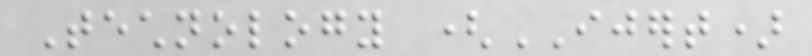Technology (IJERT)
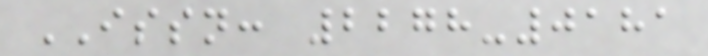ISSN: 2278-0181
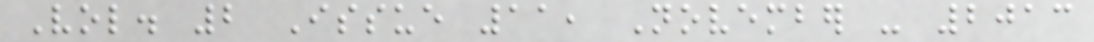Vol. 2 Issue 11, November - 2013
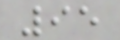95
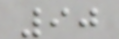90
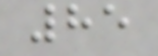85
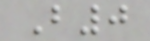B0
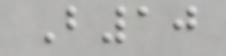B10
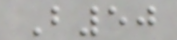B50
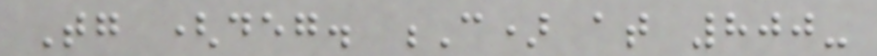Tg (deg. C) at 800-
